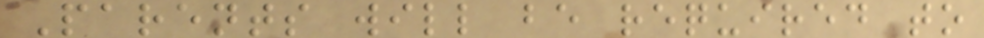Parents will be required to
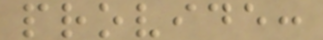provide:
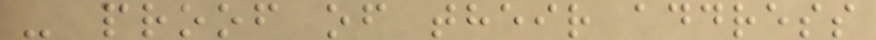- proof of their address
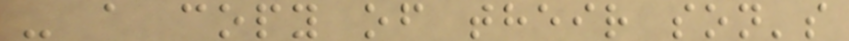- a copy of their son's
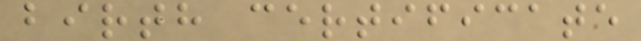birth certificate
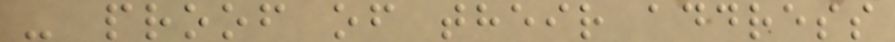- proof of their address
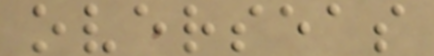overseas
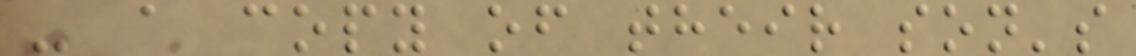- a copy of their son's
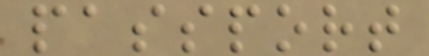passport
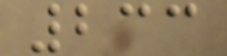233
